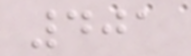401
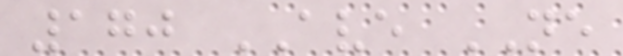170 AVE NE
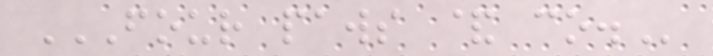FOUR PAWS & CO.
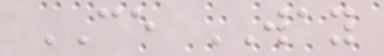CE WAY
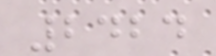2424
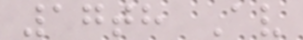17th Av
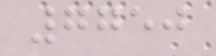7750
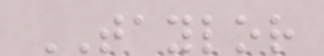TAYLOR
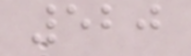520
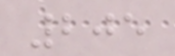205
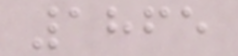1865
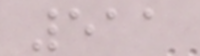511
